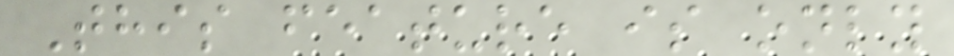This feature is only
